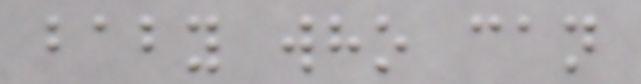baby who can
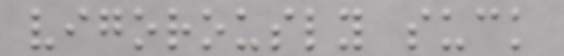vigorously suck
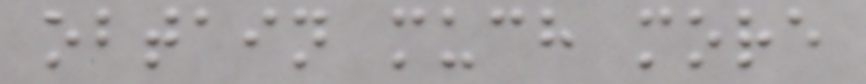obtain much more
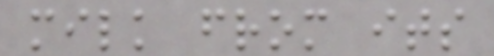milk from its
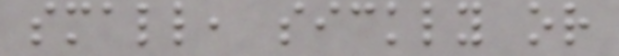small, sickly or
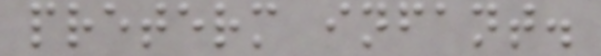preterm infant.
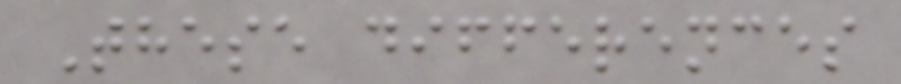These differences
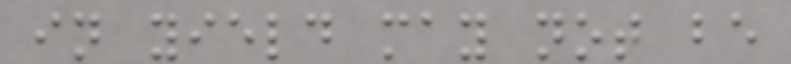in yield may not be
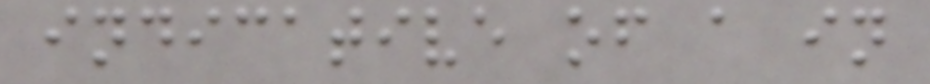indicative of a in
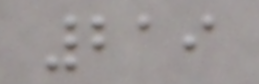219
